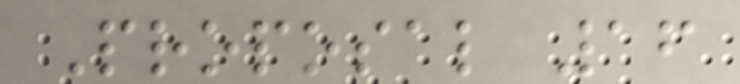Proposal 16
